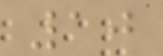10
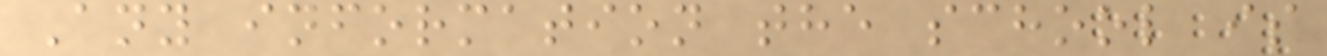Any information the school is
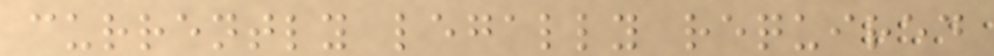currently legally required
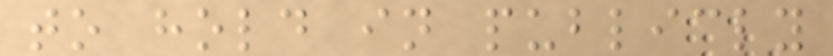to hold in publicly
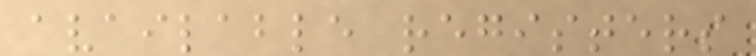available registers
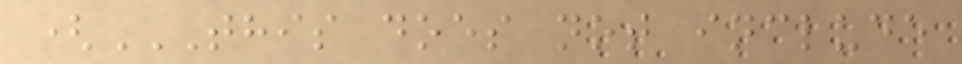(THIS DOES NOT INCLUDE
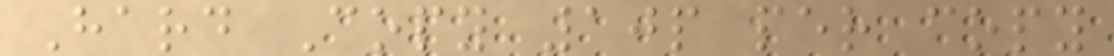Hard Copy 10p per copy
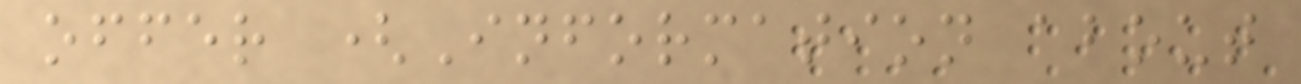offer (Information about
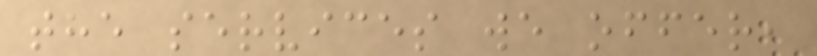the services we offer,
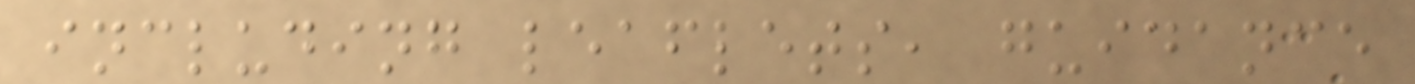including leaflets, guidance
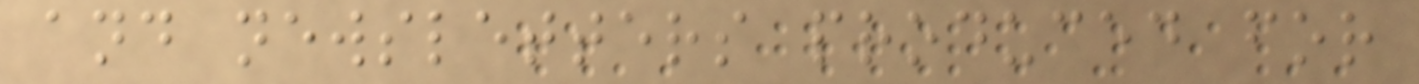and newsletters produced for
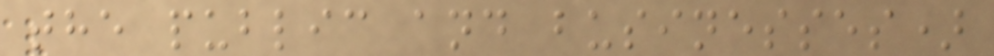the public and businesses)
